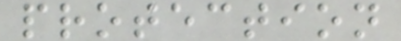protection
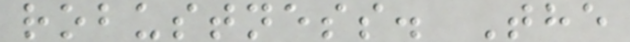robustness. The
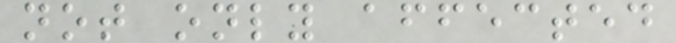not only affected
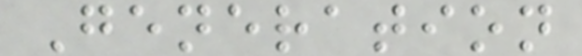Generation
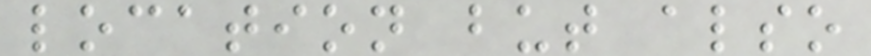location but also
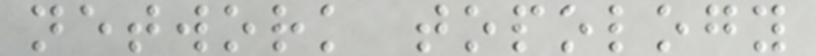network topology
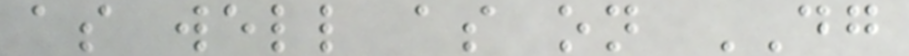as well as on DG
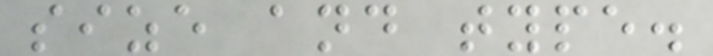size and type.
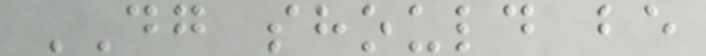DG should be
